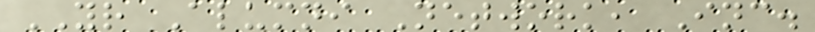YR Alumni Network, Inc.
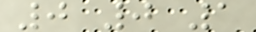0 0 1
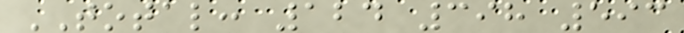TOTAL: 124 398 593
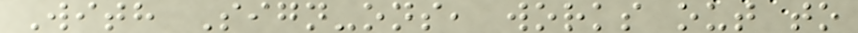With Sign-ons, works out to
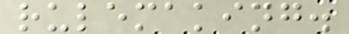rulemaking.
